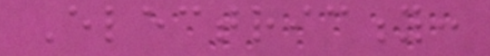Electricity:
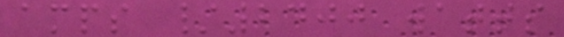amps /2400 watts
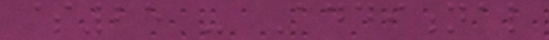$25 - Additional
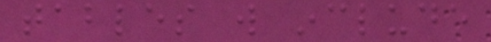tables will include
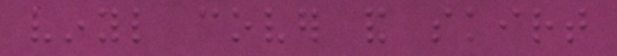vinyl cover and skirt
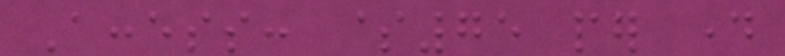Access: $75 per day
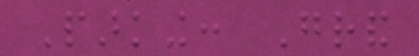Parking: Grand
